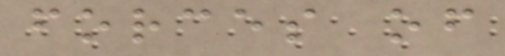forces of
